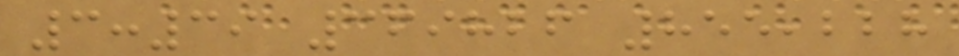3:39 369826 855,228
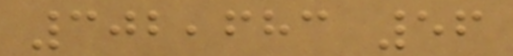302,683 56
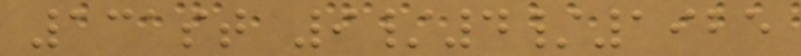131st 9/4/1925
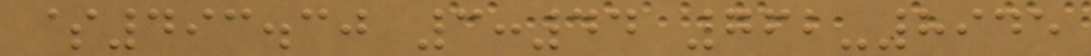$493.30 3:44 762-8945
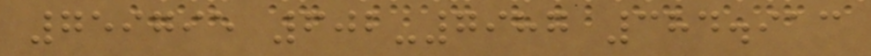759795 602-7987 384.913
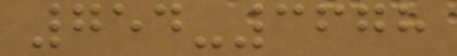754-3678
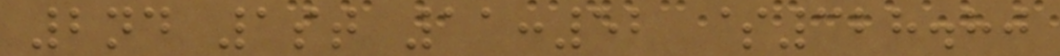2nd 1st 11:52 $328.80
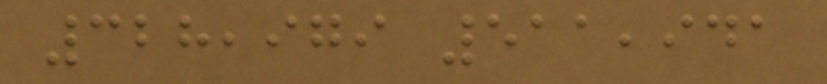328,979 511,941
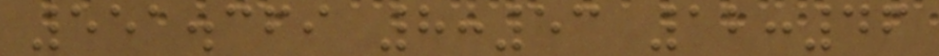551.369 8:53 12:46
